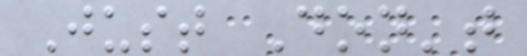Just Don't
